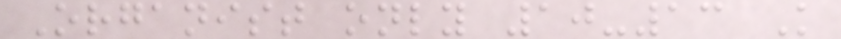Organist only 10-13 K
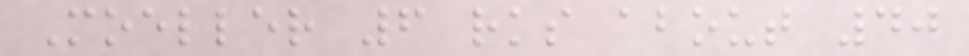Moeller 6 rks about 40
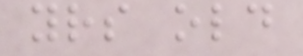yrs old
